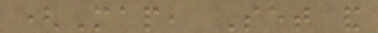(Map, Set and
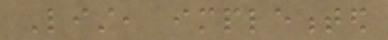List, implemented
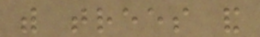with trees and
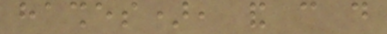hashes), and can do
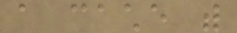a cache with
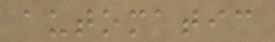automatic
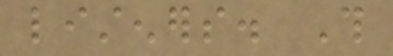listeners. This
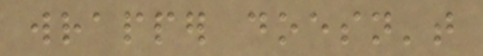wrapper doesn't
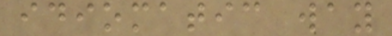idiomatic way
